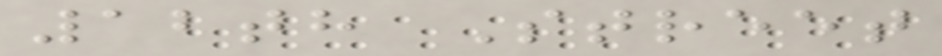12th Street
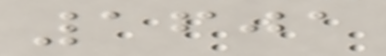1601
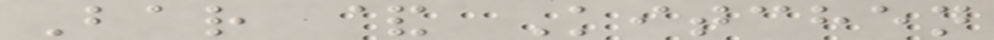Bar & Kitchen
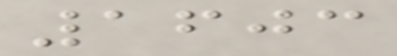1603
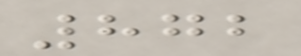872
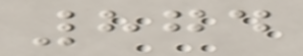874
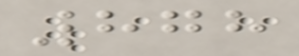878
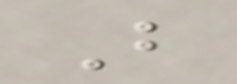B
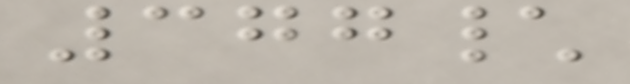377\
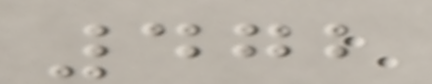472
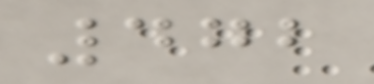472
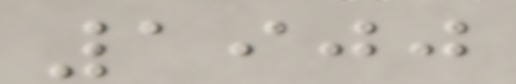1900
